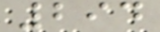294
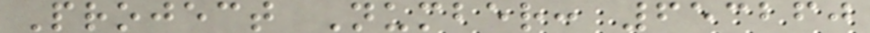Project Number: 653260
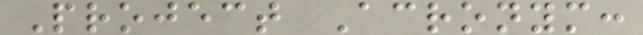Project Acronym:
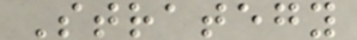Strategy
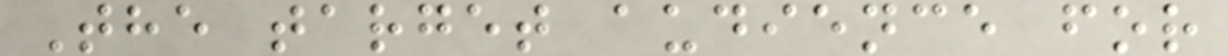The target audience for
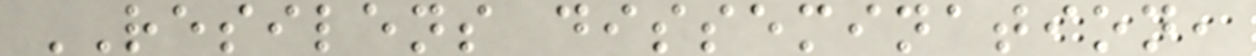RESILENS dissemination,
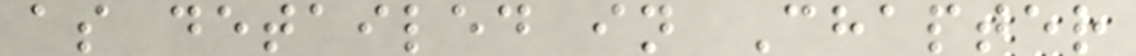as detailed in Chapter
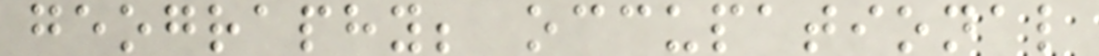geography; occupational
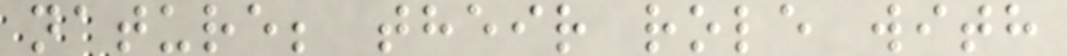nature; their role with
